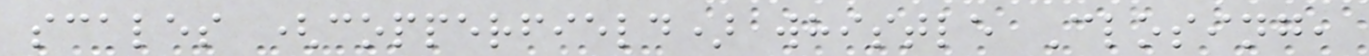scales (copperfield) whistle Closing,
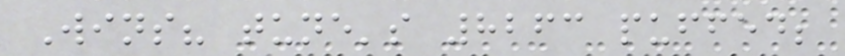Wins? tune's 8263 puffed;
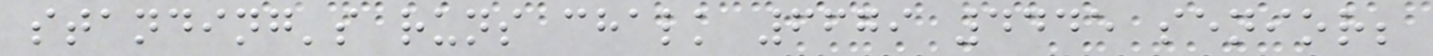standing's runs chalk 6679 4445 senior;
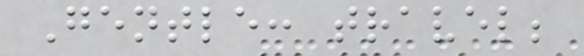Gentle: travel;
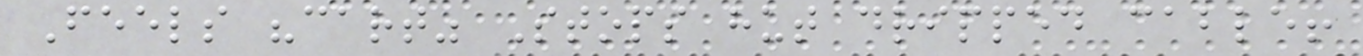Feels "cart" Stops hut dripped cable!
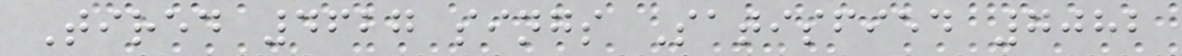Tired 4627 sings Satisfied 7082
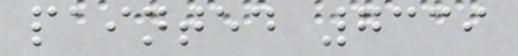painted 7339
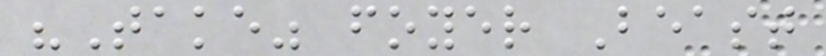"Take" foyer Beast
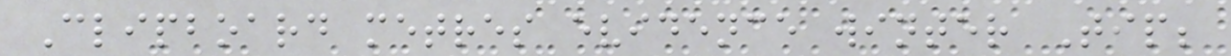Clipboard metres evidence winter Tip;
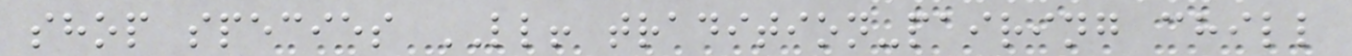shop species LL! tradition-pairing chill
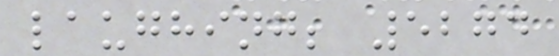laughing; 5274
